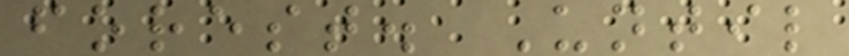forest. Until
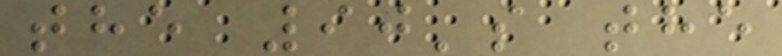the 90's the
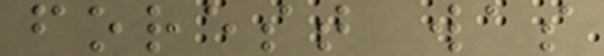forest was
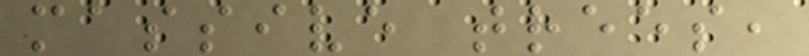massive trees,
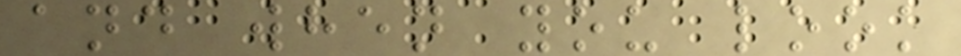and when you look
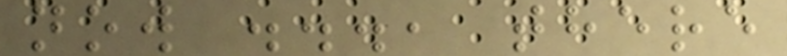now ..., there
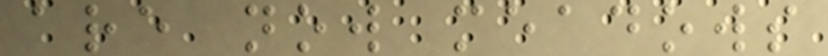are now meadows
